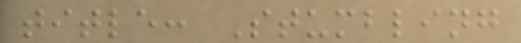title: Stumbling
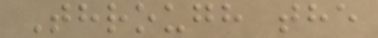Through the
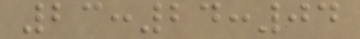23:24:04
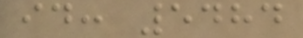id: 5484
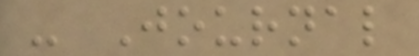- Journal
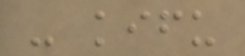- kifu
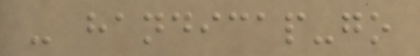- handicap-go
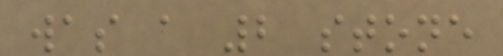was a 2 stone
